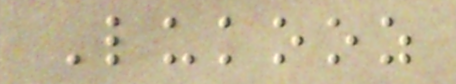Lukooz
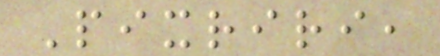Pixriri,
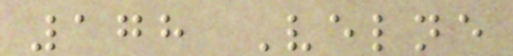178 Velne
